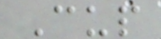Cup
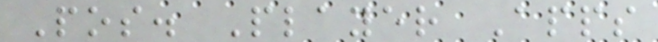Pos. Player Apps
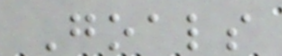Goals
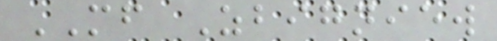MF Zbigniew
